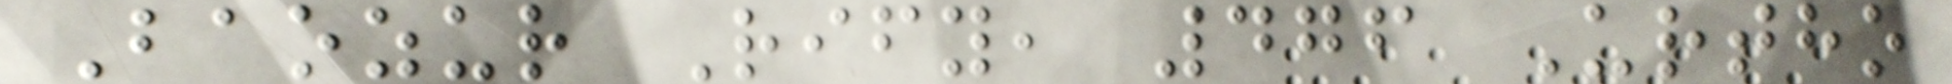Baozur Rify, 476 Urtho
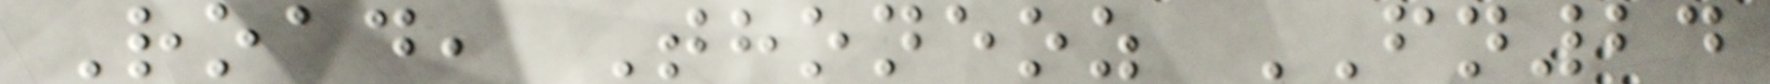Road, Thoneoz FN24
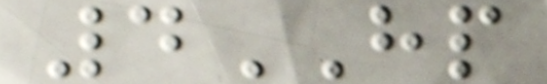4HP
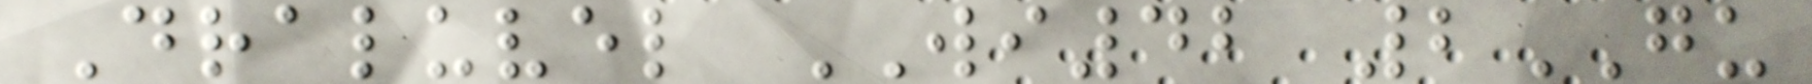Draluvel WI42 2GU
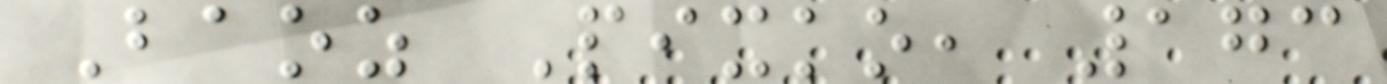Baoz Pixko, 173
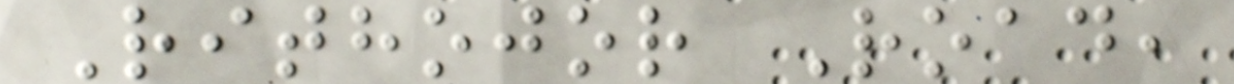Rithojor Road,
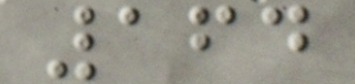164
